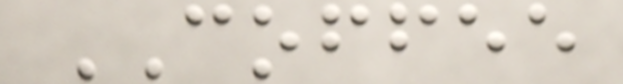COFFEE
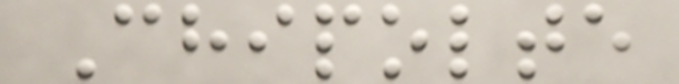Chipolte
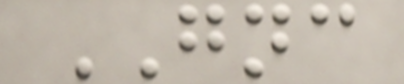GNC
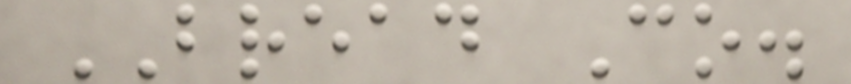BREAD Co.
